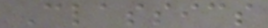Classics
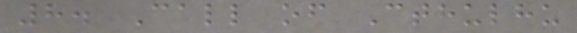8. Call of Cthulhu
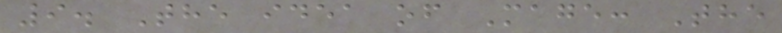9. The idea of Mage: The
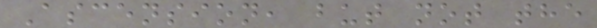Ascension, but not the
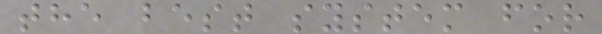the best system for
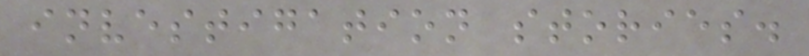investigation stories.
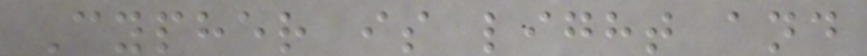Cypher is light and
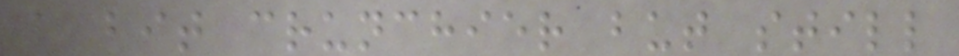a bit crunchier but still
